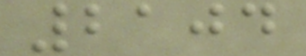2104
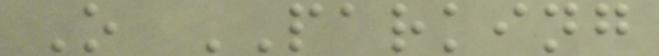O PARKING
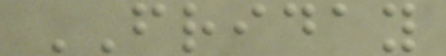FRIDAY
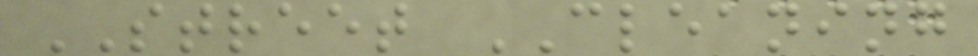STREET CLEANING
